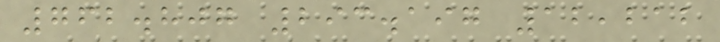762.807 293.197 12,212
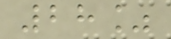28%
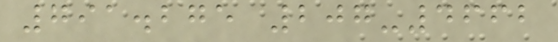791.275 207-4662
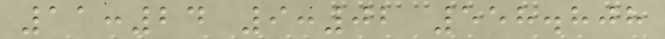11:24 9:02 558.808
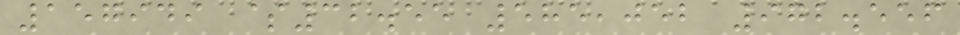157949 $32.55 585,052 972.556
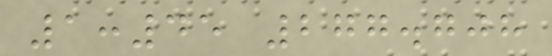1:45 277.708
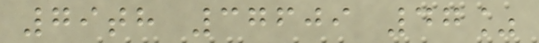79th 37609 47%
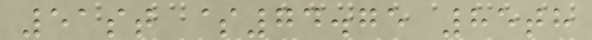51st $74.75 85th
